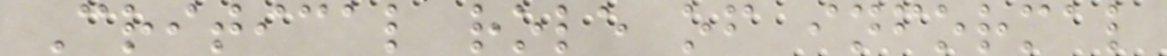Critical role of informal
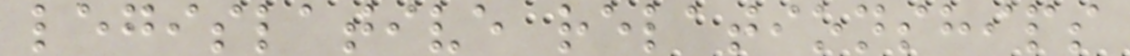legislative relationships
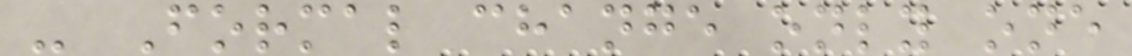- Formal change only one
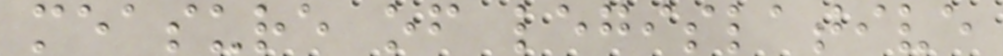measure of legislative
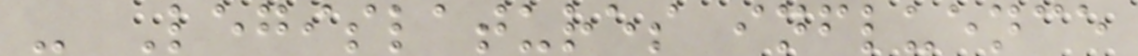- Legislatures influence
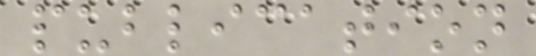publication
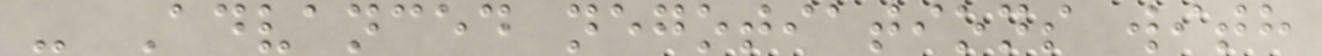- Advanced negotiations with
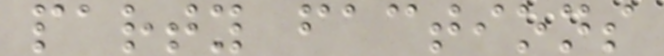party factions
